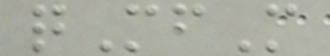qMfM
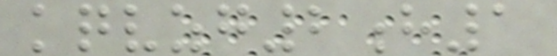kqvzg2h1
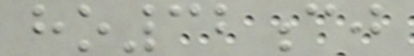ho32cj
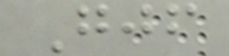Gjf
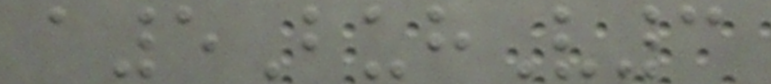a5BuhV3
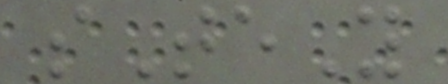sTeY
